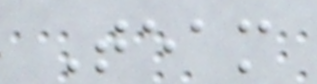Team
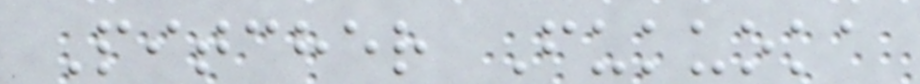Pitcher Fukuoka
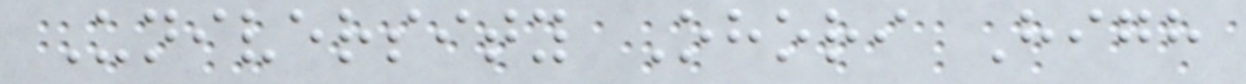University Ohori High
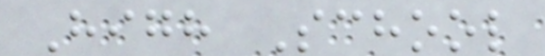High School
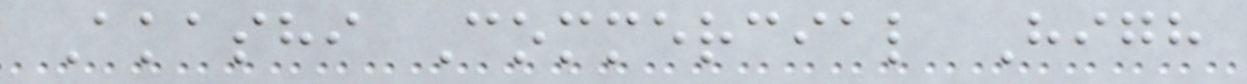Akashi Commercial High
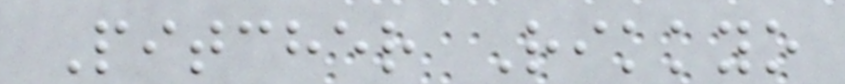Pitcher Rikkyo
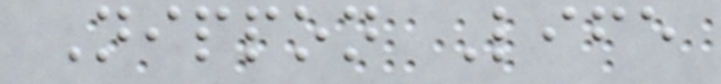Nippon Life
